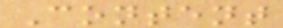Content
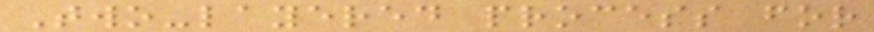Two-layered process for
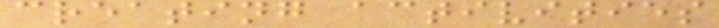creating activities
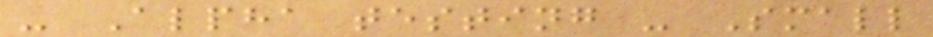- Alpha testing - Small
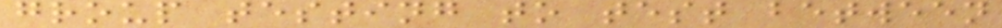group testing to test between
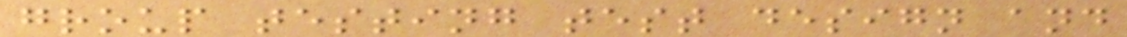group testing test design and
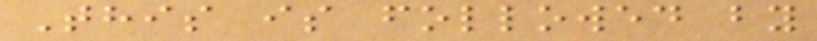This is followed by
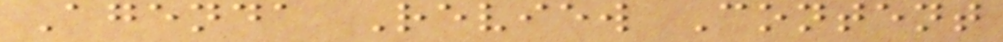Agenda Review Content
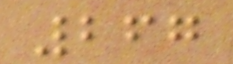267
